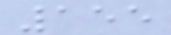155
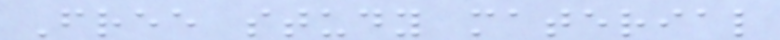Free study material
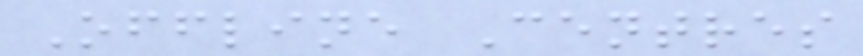Offline Centres
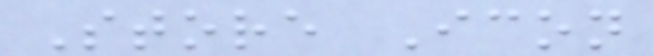Store Icon
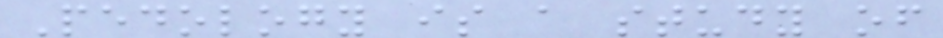Pedology is a study of
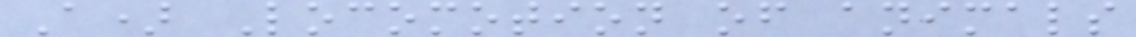A) Locomotion of animals
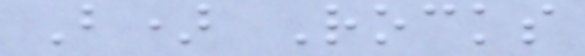B) Rocks
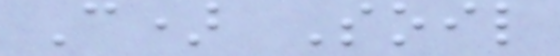C) Soil
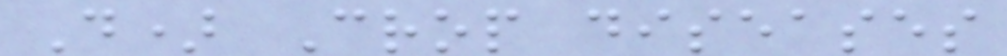D) Crop diseases
